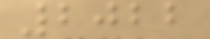2022
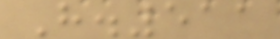H.511
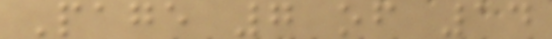Page 7 of 14
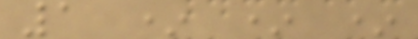1 * * *
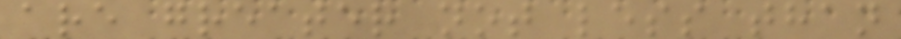are greater not less than
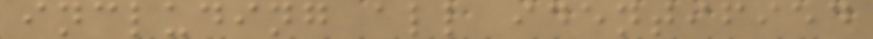including all identified
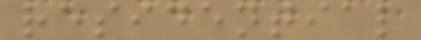residential
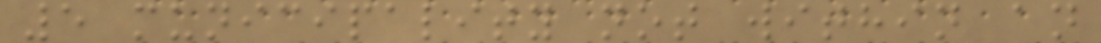5 municipality not within an
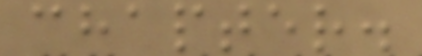chapter.
